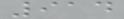914
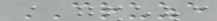CRUZE
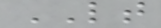LT
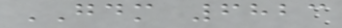GDM 6823
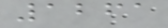1261
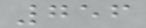756
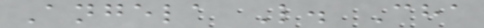Angela L. Cha
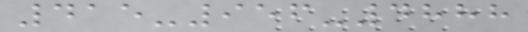415-956-4888
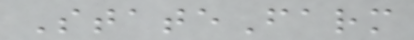StateFarm
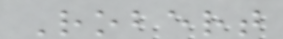Robert
